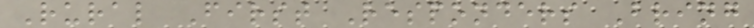Rural First Responders Bring
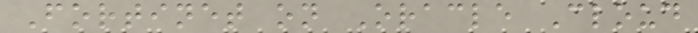Fortinet on Oracle Cloud
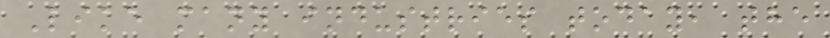Like many industries today, the
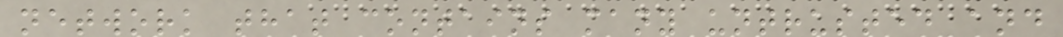network that contains many untrusted and
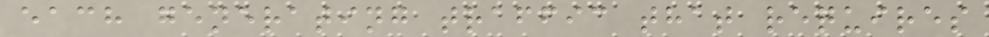each generating traffic that requires
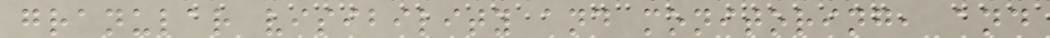granular visibility and monitoring, and
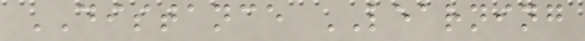DISTANCE LEARNING
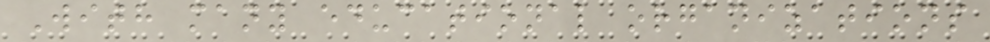With many educational organizations
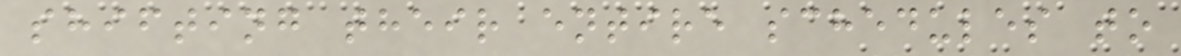shifting their entire schedules to
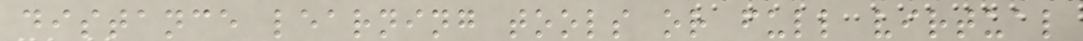distance learning tools or full virtual
